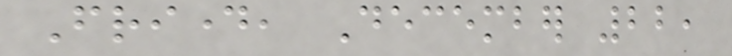Friday, December 22,
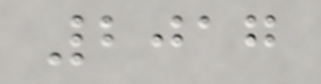2017
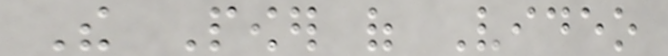The Power of Video
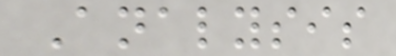Analysis
